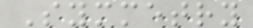Symmetry
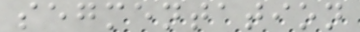segmentation
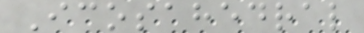Icosahedral
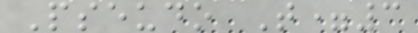Pseudo T=3
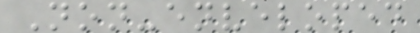Non-enveloped
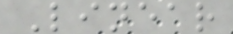Linear
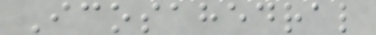Icosahedral
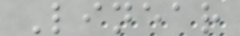Linear
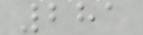281
